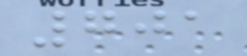701
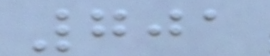701
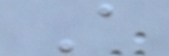A
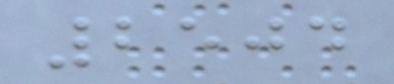2504
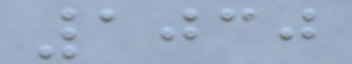1030
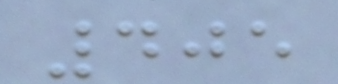405
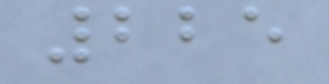225
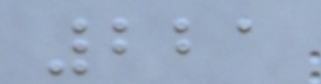221
